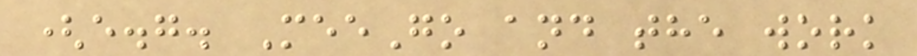(e.g. MeeGo and the work
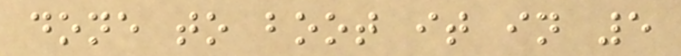done to boot it in 5
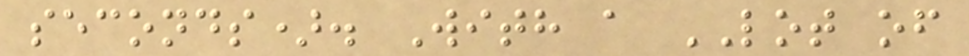seconds). With a LOT of
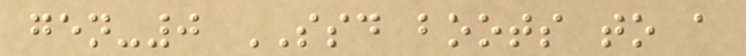gen-0 SSD boots to a
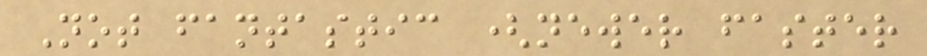Not fantastic (newer faster
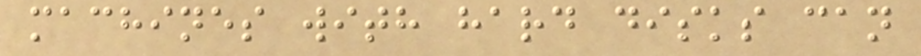machines with hard disks can
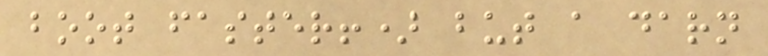boot faster!) but a darn
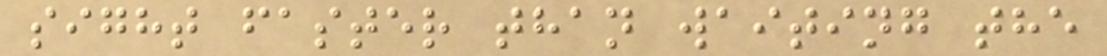sight faster than waiting the
